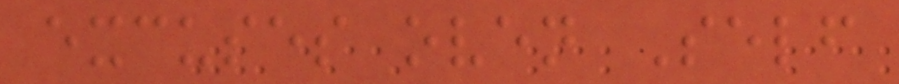excuses oven Self
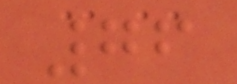76
